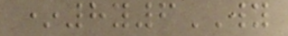*8y6WY
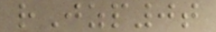rJzp0t
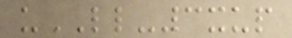uLL-3xup
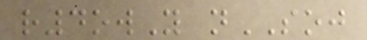r4owY nSOJ
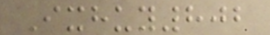Ixhuy802
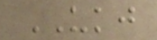UKJ
